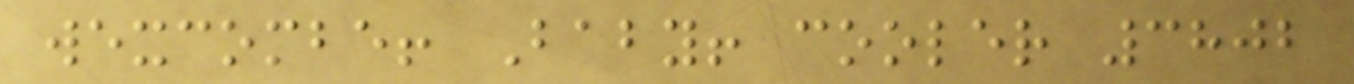wexcombe! Baby! cooler 3802
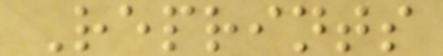Reprints
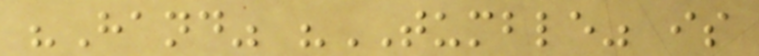"Hand" "TUMBLE" is
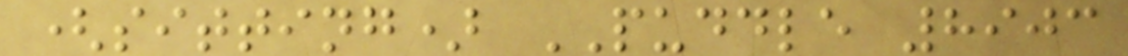(sitting) PUDDLE 8903
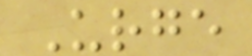Urge
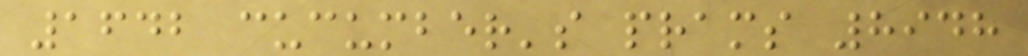1642 cucumber's prams 8948
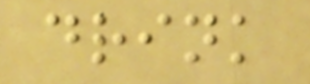drink
